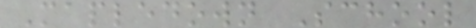Mapledown School
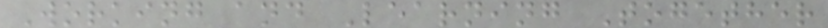Working and Learning Together
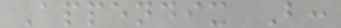Appendix B:
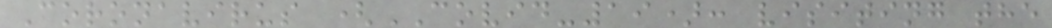Coronavirus (COVID-19): visiting the
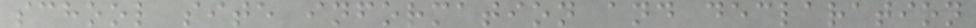school site information and declaration
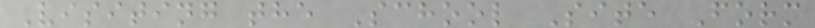Visiting the School Site Form
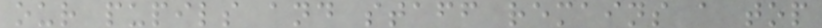our pupils and staff remains a top
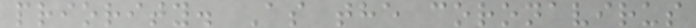priority. As the coronavirus
